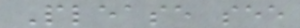Please see
